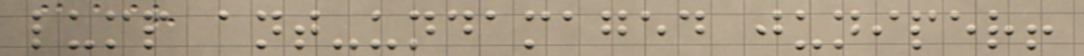lump ant-undamaged juniper!
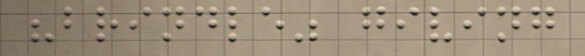"brindle" giving
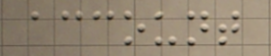account
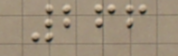266
